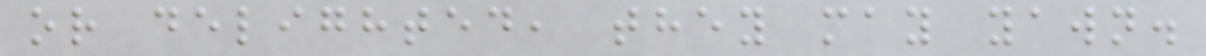or delighted, they may yawn.
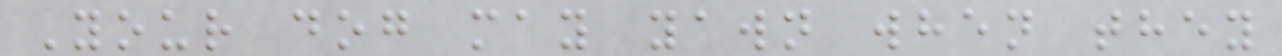Your dog may yawn when they
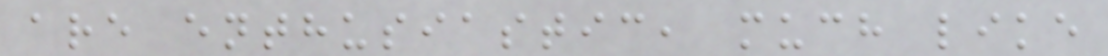are enthusiastic, much like
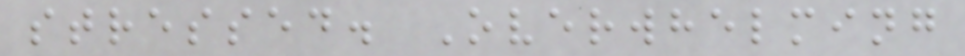stressed. Overwhelming
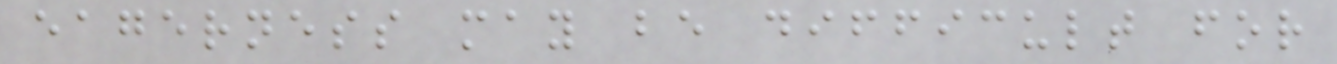eagerness may be difficult for
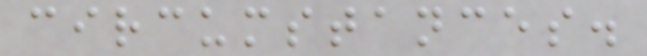circumstances.
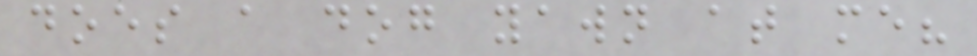does a dog yawn at me?
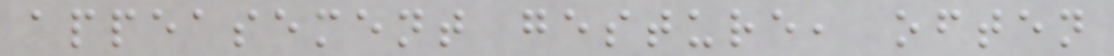appeasement gesture, often
